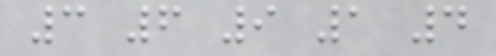3 6 9 1 4
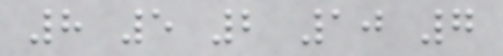8 5 2 10 7
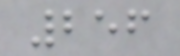256
